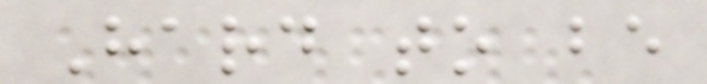Hard to be
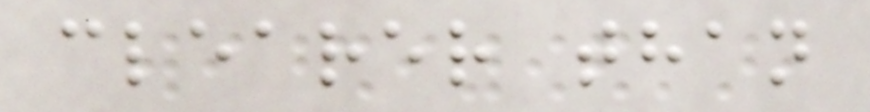clearer than
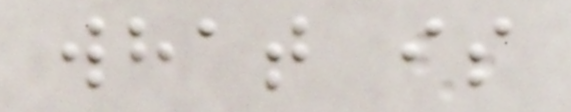what is
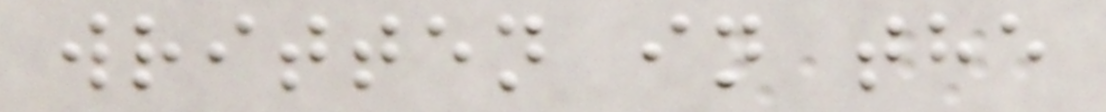written in the
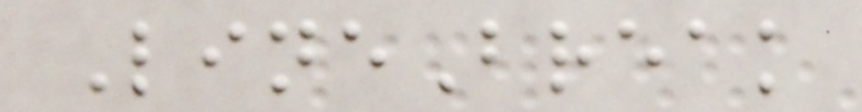LineBreak
